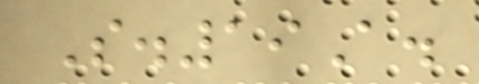S.19A.
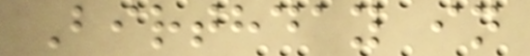Birthday in
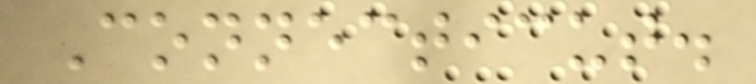Connecticut.
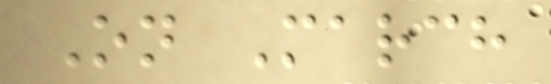On March
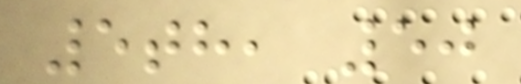5th, 50
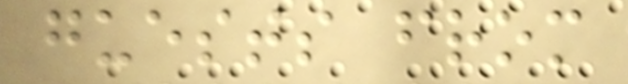guests from
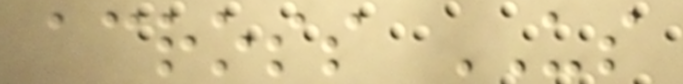across US
